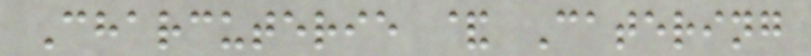Charcuterie & Catering
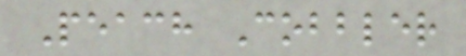Peach Cobbler
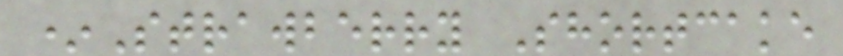*Strawberry Shortcake
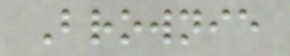Brownie
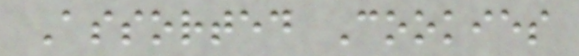Assorted Cookies
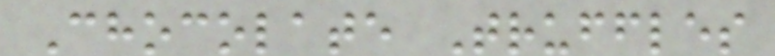Chocolate Truffles
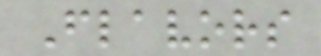Flavors
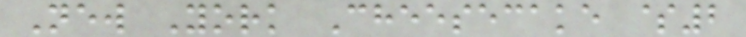New York Cheesecake $2
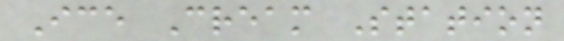Ice Cream Station
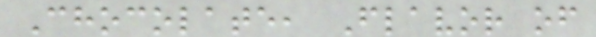Chocolate, Flavor of
